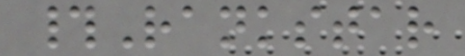#Rankstar
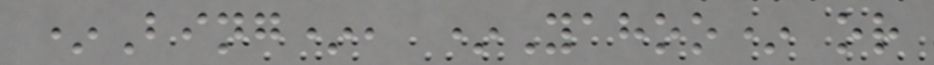*Bing*, *Yahoo* or
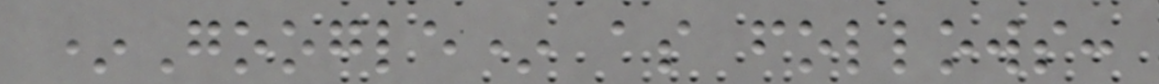*Google* as follows:
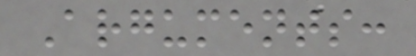Arguments:
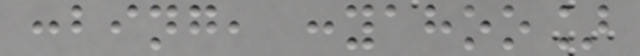:bing, :yahoo]
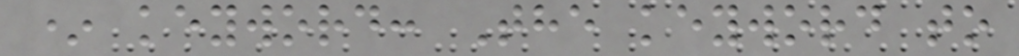* keyword: The keyword to
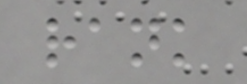rank
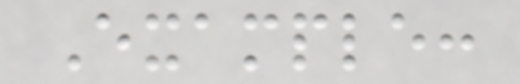Example:
